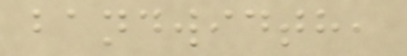bandwidth,
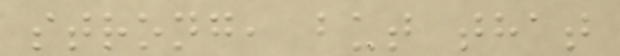strong, but that
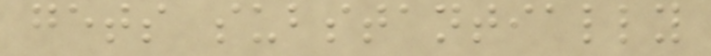gets substantially
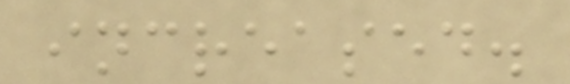increased.
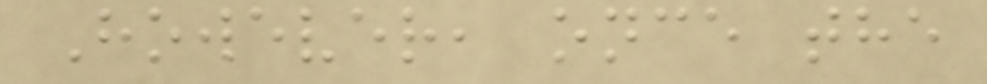However, once the
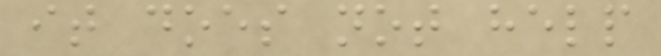it does not help
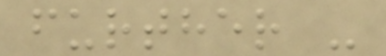further -
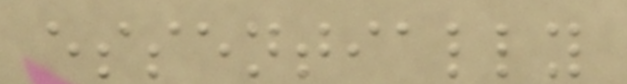essentially
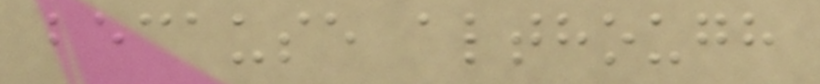because although
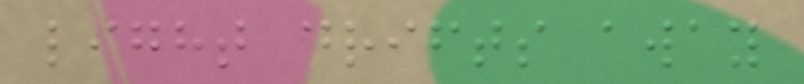light drifts away
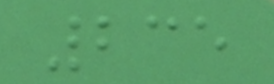235
